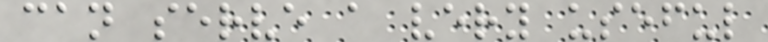can serve a very useful
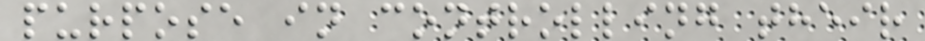purpose in controlling their
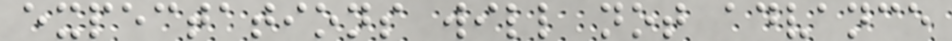expectations will not advance
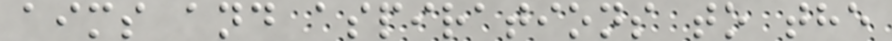aims and aspirations to the
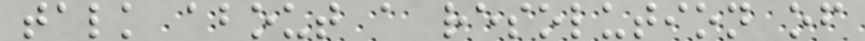talk about a resolution of
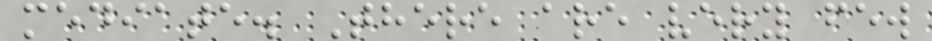mediate. There are very few
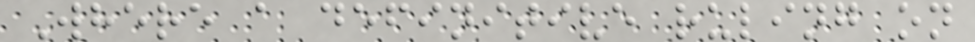Where a definitive ruling on
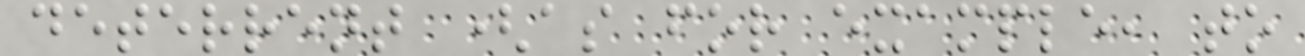deterrent (as for example, to
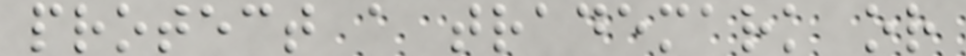protect a trademark or
